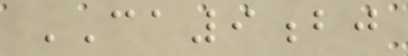CA9bj
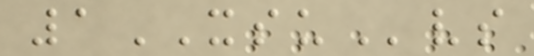1XSUvs
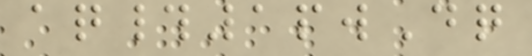aq#1pwDq
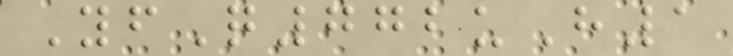YfQ772uH1
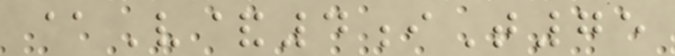@V&4iT75
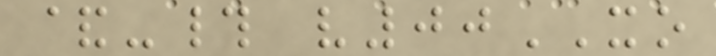&-# v00XO
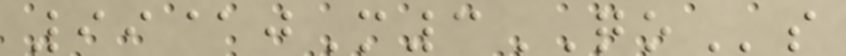99@jM3QOs
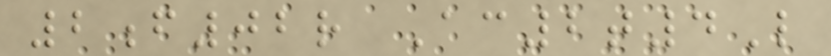2f02r Ac2t4L
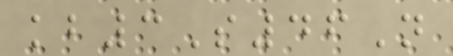kb3S46N
